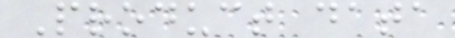Product data
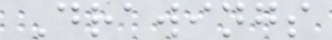Drawings
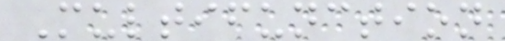Multifunction
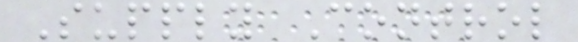Supply Control
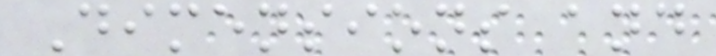Dimensions and
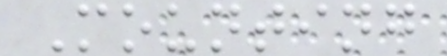Mounting
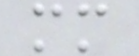mm
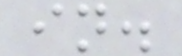in.
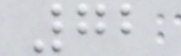72
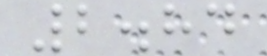2.84
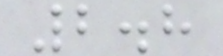2.8
